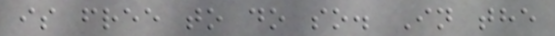is free to do so. In the
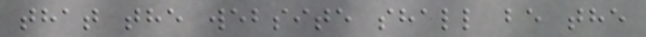that the website shall be the
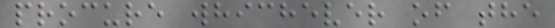procure whichever of the
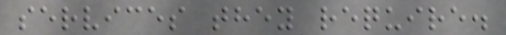services they require.
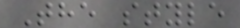The style
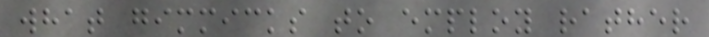what gimmicks to employ rather
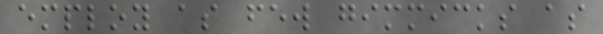employ as few gimmicks as
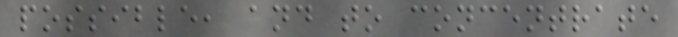possible, and to concentrate
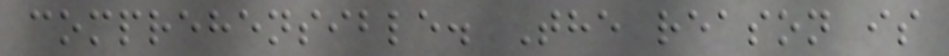comprehensible. The reason is
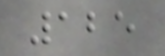125
